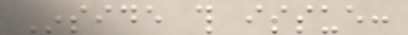Inside this issue:
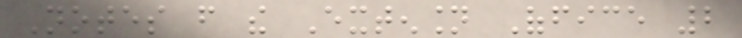Notes from the Extension Office 2
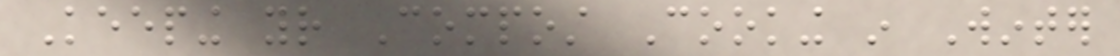Keeping your Compost Cooking in Winter
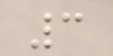3
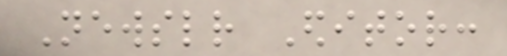Newsletter Editor:
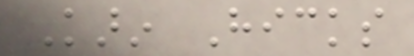Karin Hicks
